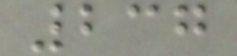237
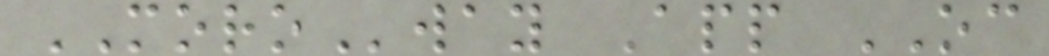MOROway App OC
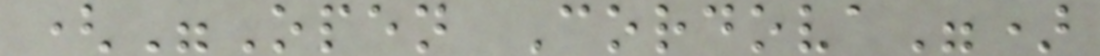("Open Cordova")
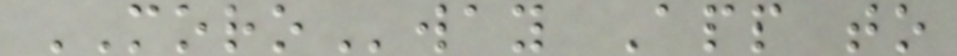MOROway App to
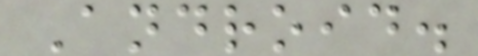Android.
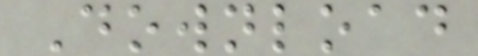Download
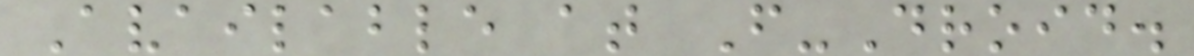Available at F-Droid.
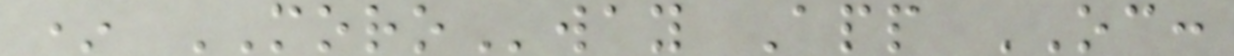* MOROway App OC:
